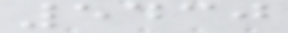5430
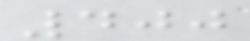400
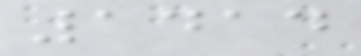1414
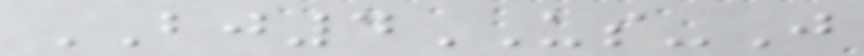BJ4US-J
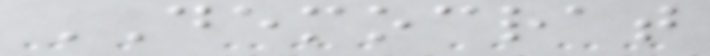DEMOCRAT
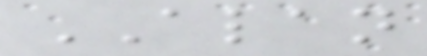ALAN
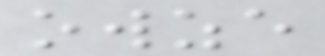owze
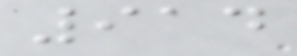914
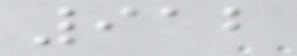912
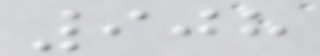908
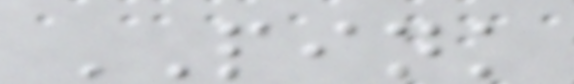PINK
